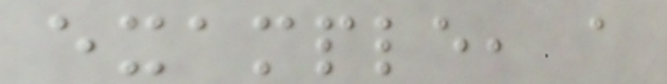example, a
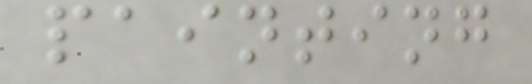painting
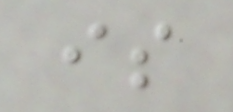is
